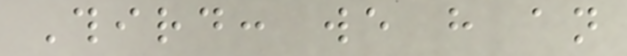Third: we have an
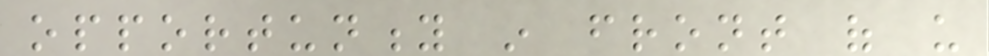opportunity in front of us
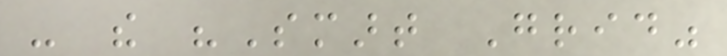- the "Smart Grid"
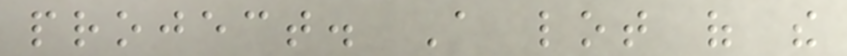project. A lot of the
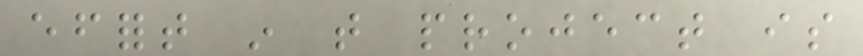effort in that project is
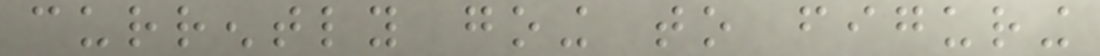currently going to figuring
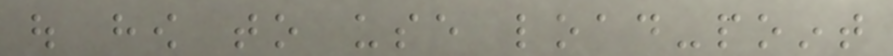out how to use load-point
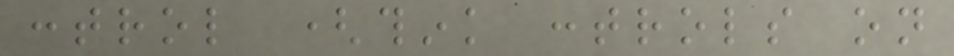control (think controls on
